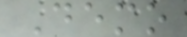Demo
